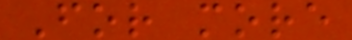For more
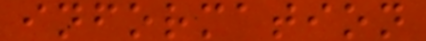information
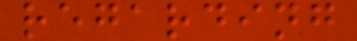regarding
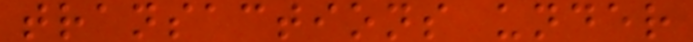transactions under
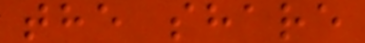the share
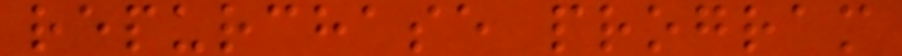repurchase program
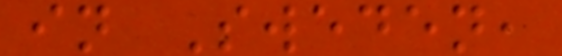in Sweden,
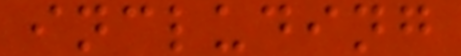including
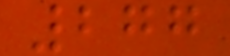277
